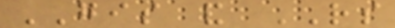GIS and RS
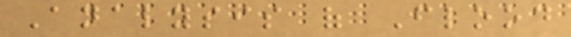Analysis of Flood
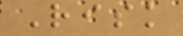Risk
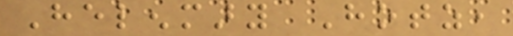Helenmary Hotz,
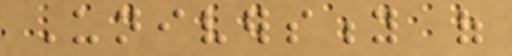University of
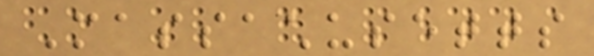Massachusetts
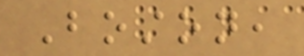Boston,
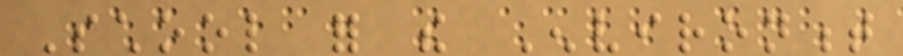School for the Environment
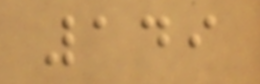149
